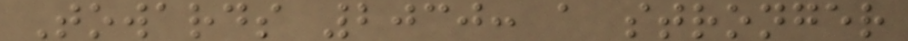Towards 2030: a stronger
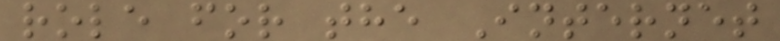role for the Internet
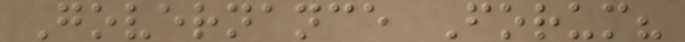Governance Forum?
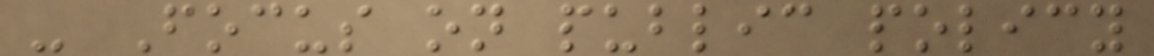- Focus on public policy
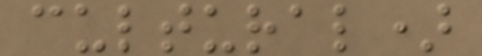cultural)
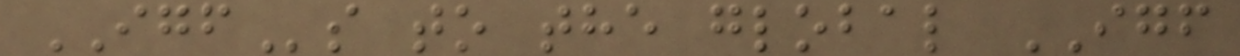IGFs to the global IGF
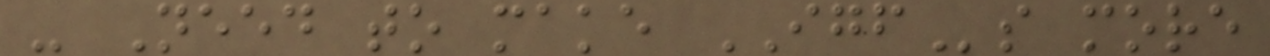- Need to make IGFs more
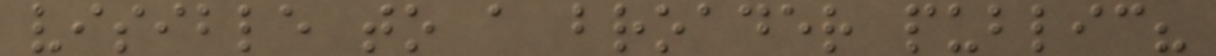visible to a broader public?
